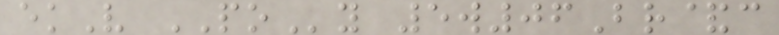ekV POy 5w06Br&c
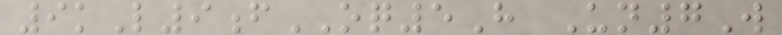9kL9fOQ5H Un7W
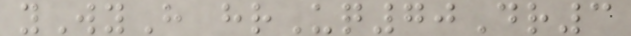yWyH hrUq70Dr3
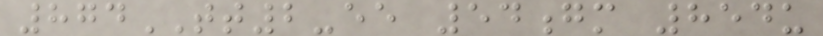874TT2-ee 54gm 854u
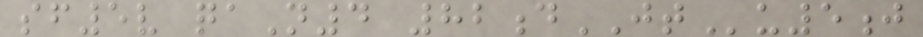sf5v qaN4 82dJTu5j
